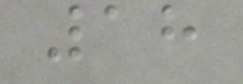18
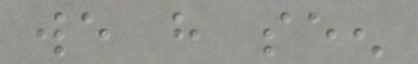we have seen
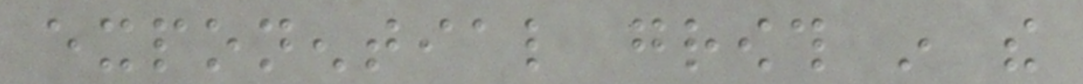exponential growth in the
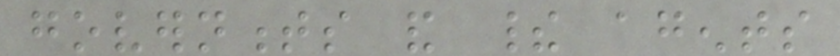governments and their agents
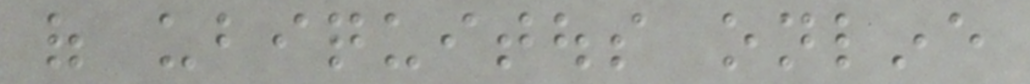of ubiquitous online
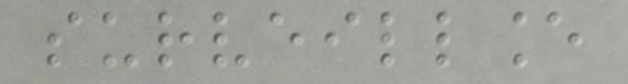surveillance
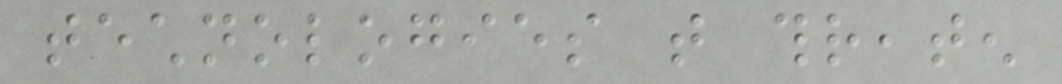technologies that threaten
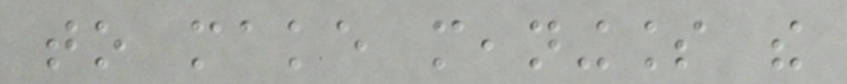to make meaningless the
